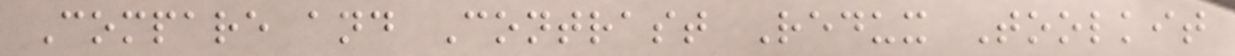Compare and Contrast Redux Toolkit
